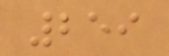259
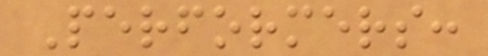Performers:
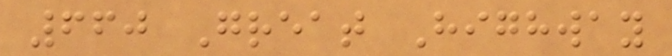660 Great Highway
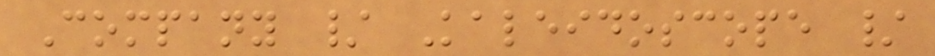Company / Kaleidoscope /
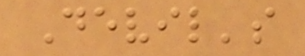Devil's
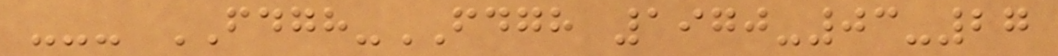--- FDGH-FDGH 1970-03-27
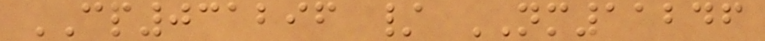CP031296 / NM11246
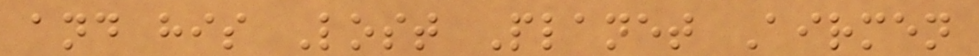and his Lost Planet Airmen
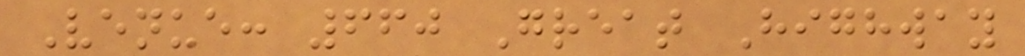Venue: 660 Great Highway
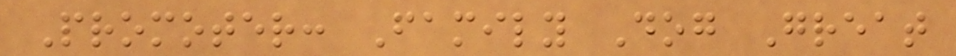Promoter: Family Dog Great
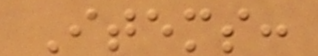Items:
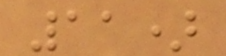11)
